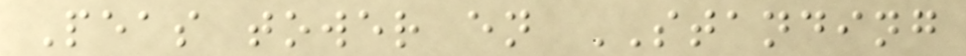Peas tower en STANDING
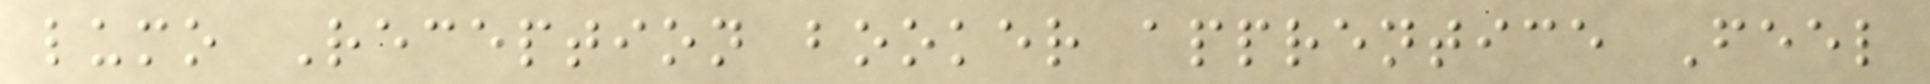lumo Reception booker apprentice Feel
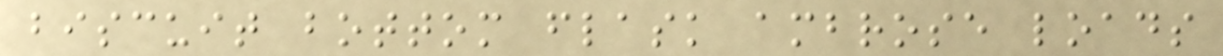biscuit bottom flask ambrose loads
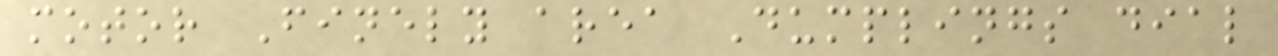motor Finely area Dumplings dial
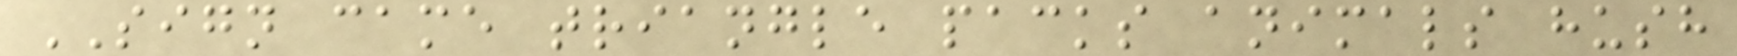SIGN came triangle packs animals hush
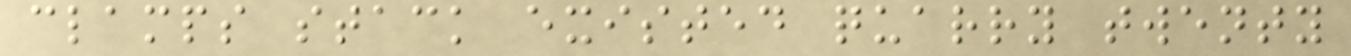clamps stack existed quarry twenty
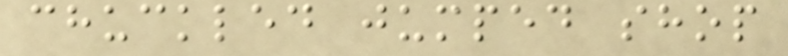chuckled jumped shop
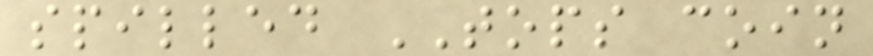spilled TOPS coin
